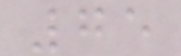75
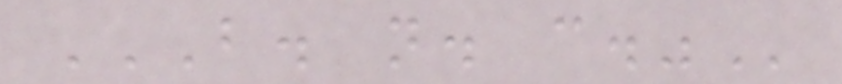B. N. C."
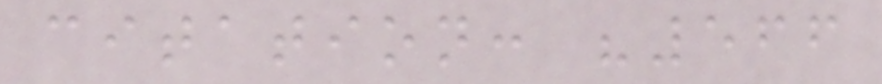citation: "566
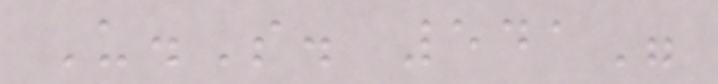U.S. 541"
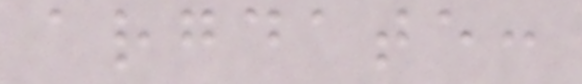argdate:
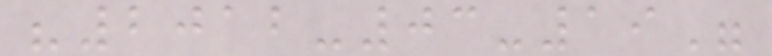"2012-03-19"
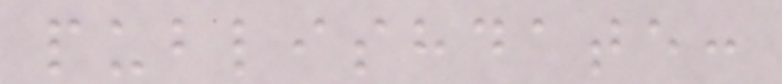publishdate:
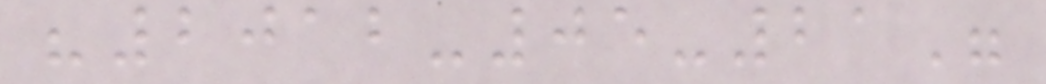"2012-05-21"
